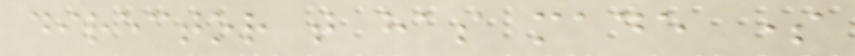director that has made some
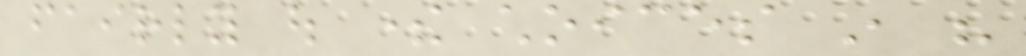fairly out there choices in his
